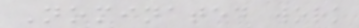Nominated work
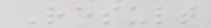Result
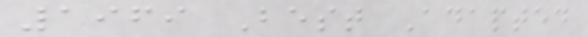1969 Best Adapted
